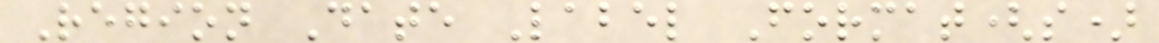Region Date Label Format(s)
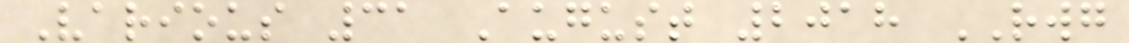Various 31 August 2018 RWG
